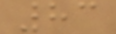83
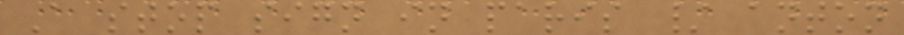A stop sign in paris / anton
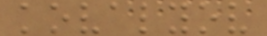kovalyov
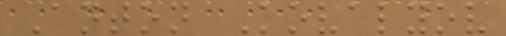Anton Kovalyov
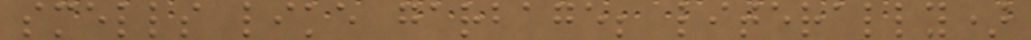smells like garbage; literally)
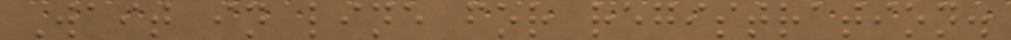Wait in line for registration.
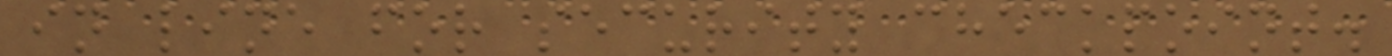in line for security checkpoint.
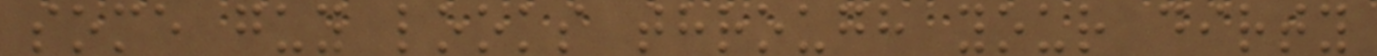some guy looks through your dirty
